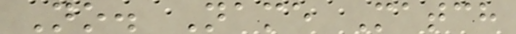No. Name Match
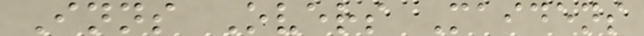Inns Overs Maidens
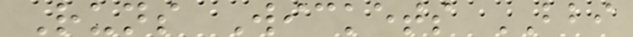Runs Wickets BBI
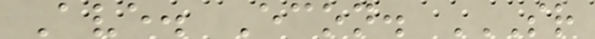Ave. Econ. SR
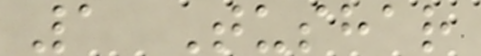1 Tushar
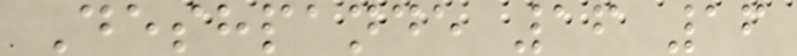Deshpande 16 16
